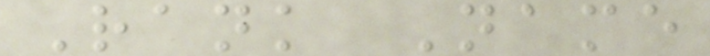Rank Name
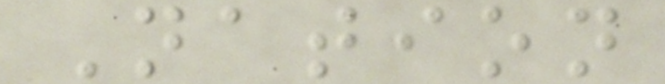Nation
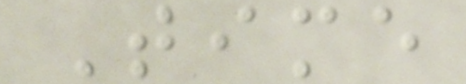Time
